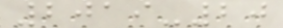2019-20
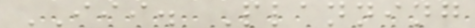III. Planning
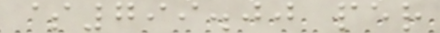$799.00 per
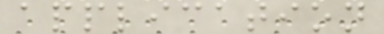application
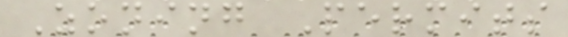Zoning Permits
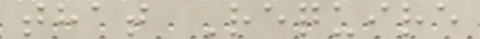that Require
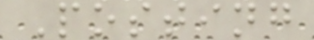Posting
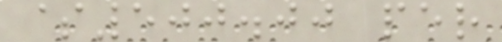$500.00 per
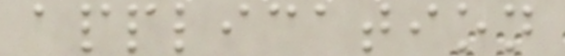application
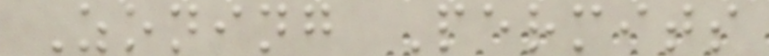Zoning Permits
